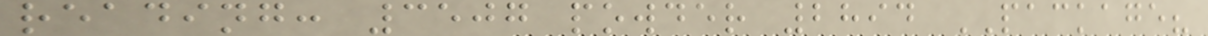reading: 3507 powder 2894 PACKAGE?
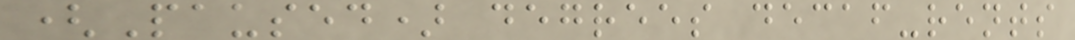(Paused) degrees decaf-rents
